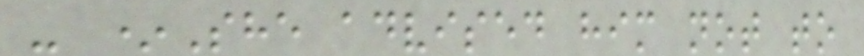- *She advised him not to
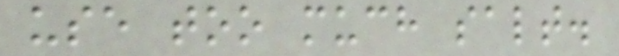use too much salt.
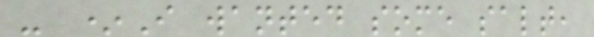- *I wanted some salt,
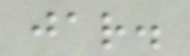jar.
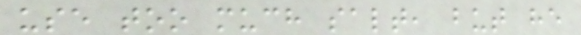use too much salt, but he
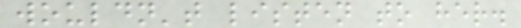wouldn't listen to her.
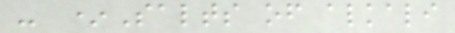- *Salts of alkali
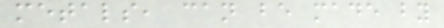metals, can be made by
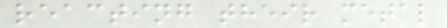reacting their metal
